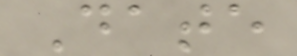Date
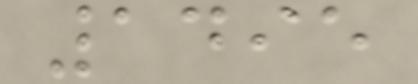1495
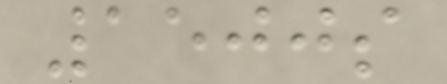1500s
